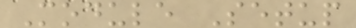Module Setup
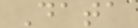Data
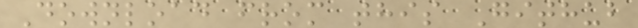Download from this Github
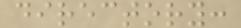directory:
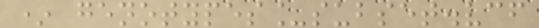* genotypes_subset.vcf
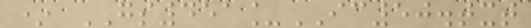* GS451_IC50.txt
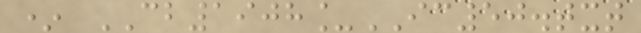* CB1908_IC50.txt
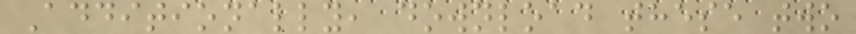Additionally, download these two
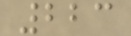223
